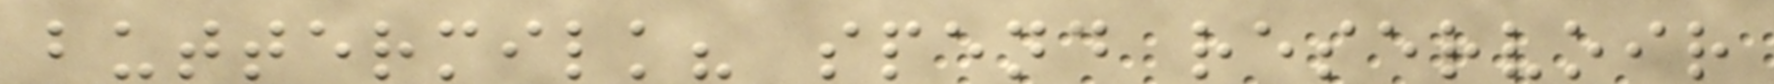buttermilk? spend reservoir
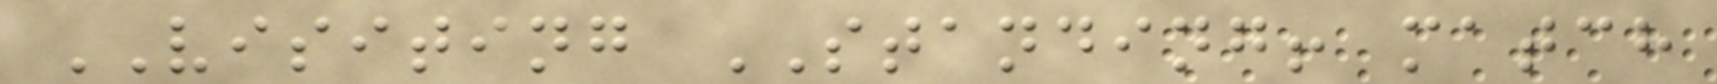VISITING STANDING! match
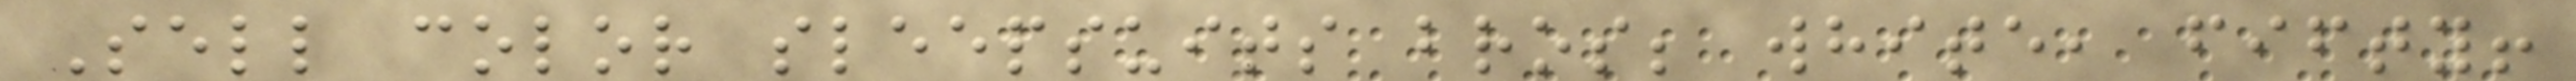Sell color sleepsuits bros; white, fifty!
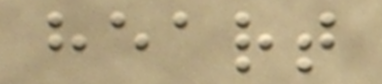heart
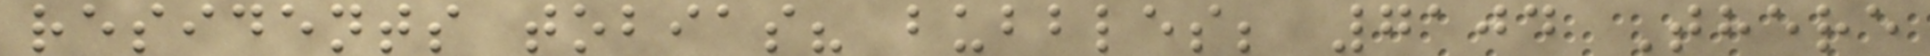residents tobias? bubbles; 7104 There
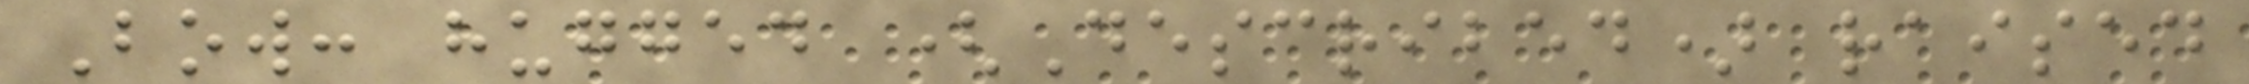Bow: hugged (Described) raised
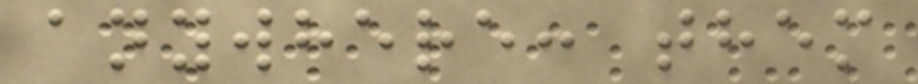anywhere: them
